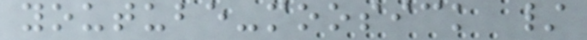youtube-moosick /
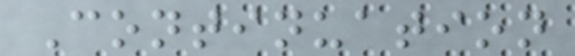Continuation
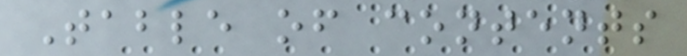Table of contents
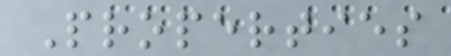Properties
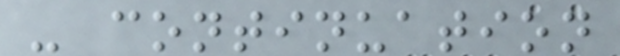- continuation
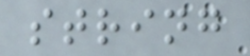string
